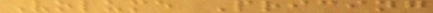Volume Pricing
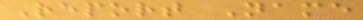Report Name
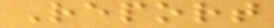Report
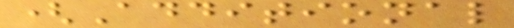(Additional
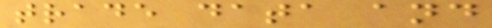trade data and
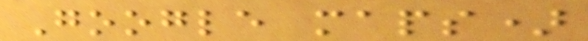Google maps)
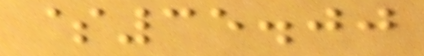$35.00
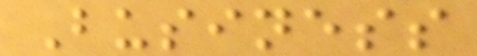Business
